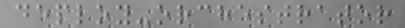deploy-orchestrator
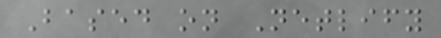Based on Netlify
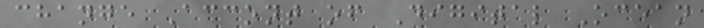change Accont of Digital Ocean
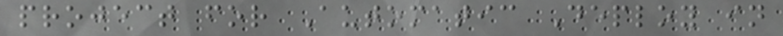project for Automatic Deploy in
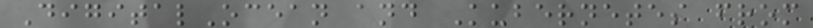DigitalOcean and Kubernetes from
